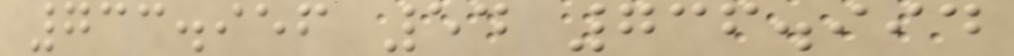733.956 54 736.994
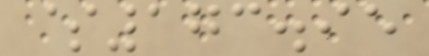$173.95
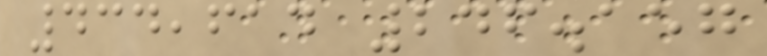434,614 246.157
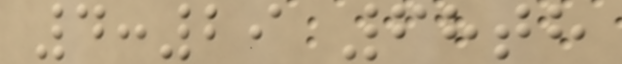4:29 68th
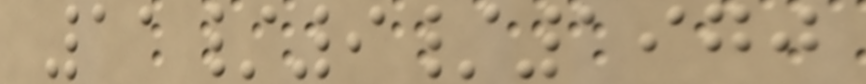11/9/1970
